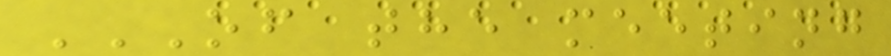OF THE MEETING
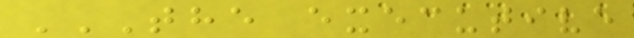THE EXECUTIVE
